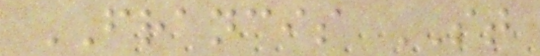FRANCIS ST
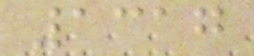1317
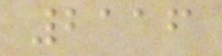2116
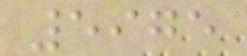5975
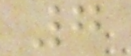7
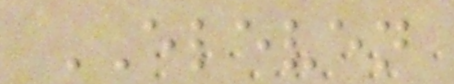ELEVEN
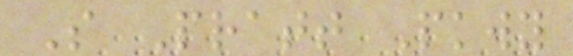S Pratt Pkwy
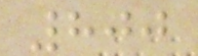800
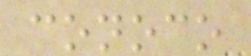conoco
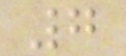7
